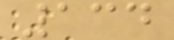134
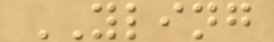YLING
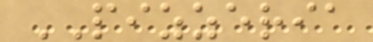PIZZERIA
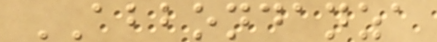ABBONDANZA
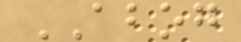ABOG
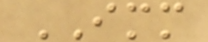IMM
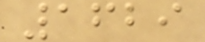1629
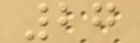27
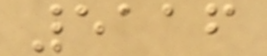5116
